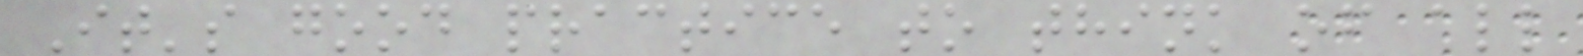It's good practice to think of all
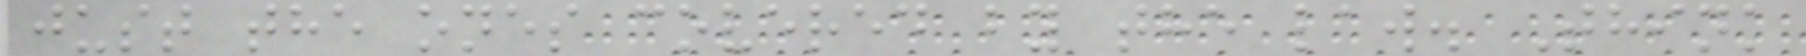just the ones covered by the law. Think
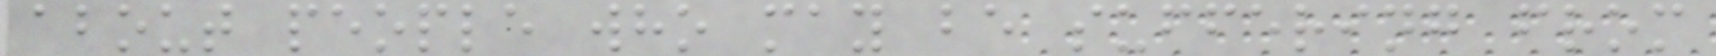about people who may be suffering from
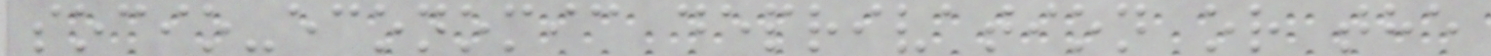socio-economic deprivation or the
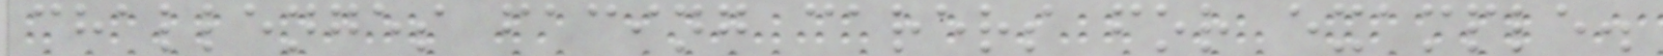challenges facing carers for example.
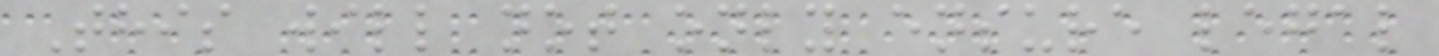This will not only ensure legal
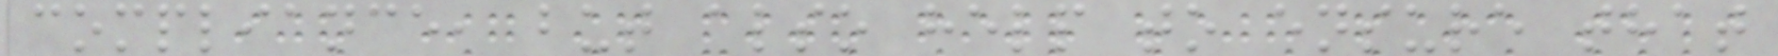compliance, but also help to ensure that
